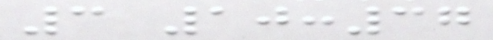3 10:37
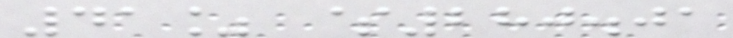41% $280.01
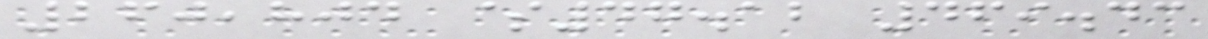260,804 $47.12 469.43
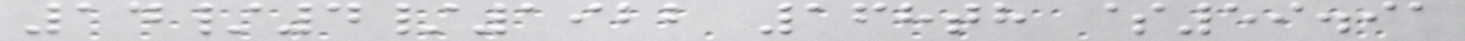14/4/1922 168th $59.91
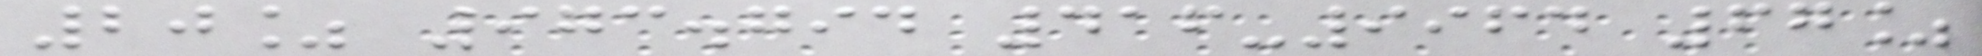20% 973.794 416-9964 67%
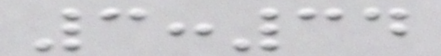3:34
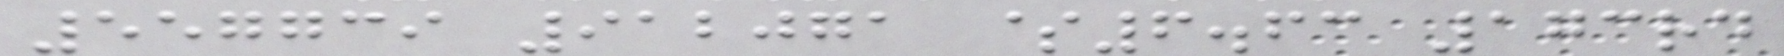557739 912071 $6.63 173rd
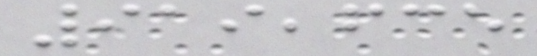919,635
